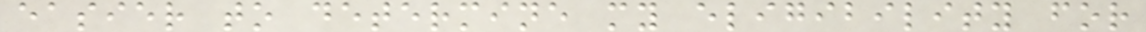easier to determine my eligibility for
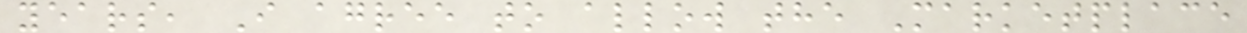years, I agree to allow the Marketplace
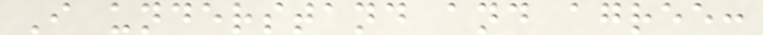I understand and agree:
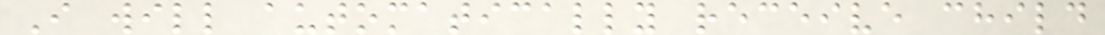I will automatically receive child
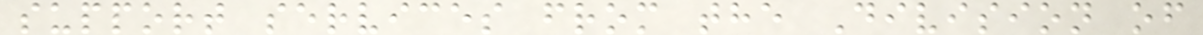support services from the Division of
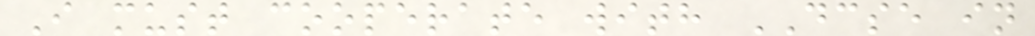I must cooperate with DCSE in
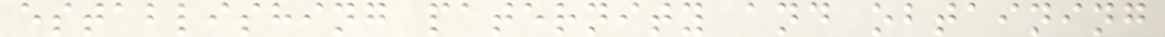establishing paternity and obtaining
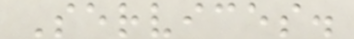Services.
